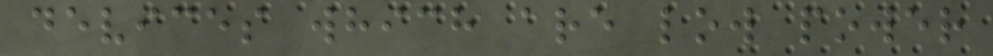devices which are low power
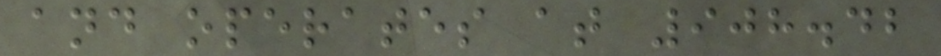and operates at 908.42
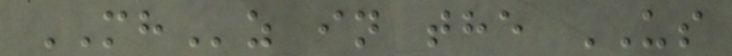MHz in the US
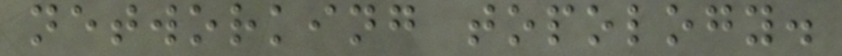networking topology.
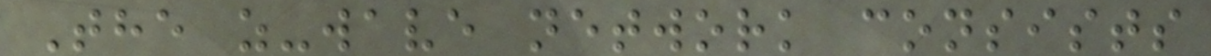The z-wave network consists
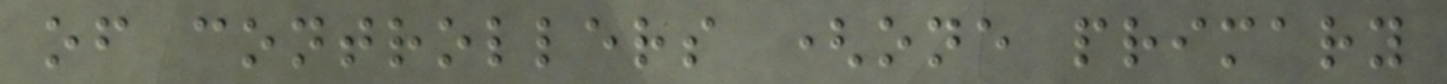of controllers (one primary
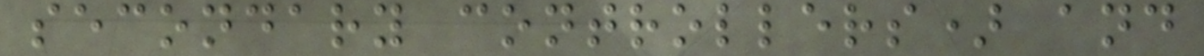secondary controllers) and
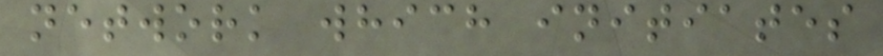network which initiates
